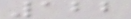122
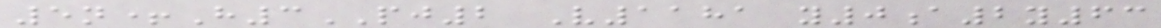5n+H3PJ2 V1181 y0a2y63
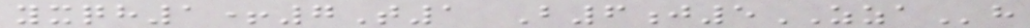yxqh1+7T1 B6j5ZZAh
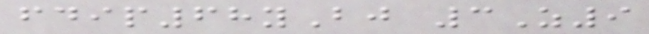fdip68yBj 3Z9
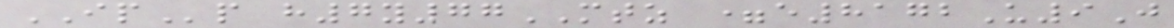IPp h7y77MTZ =e8172U9J
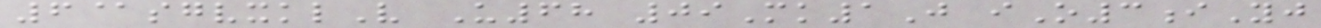6@sgvxklV U68 09Mk1J iO3iYj
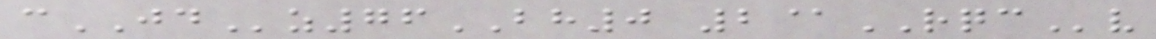cJDz76BH0 2@RQCv
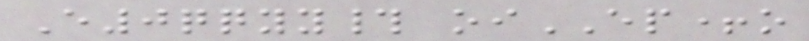E0qqyy# oiEP+o
